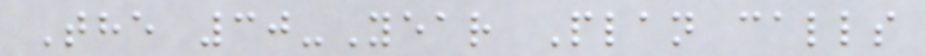The 30-Year Plan calls
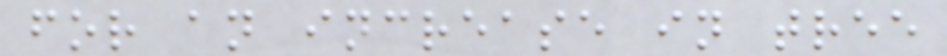for an increase in tree
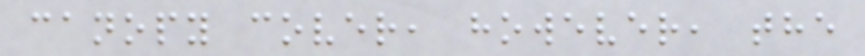canopy cover, however, the
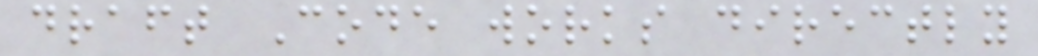draft Code works directly
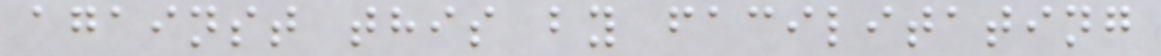against this by facilitating
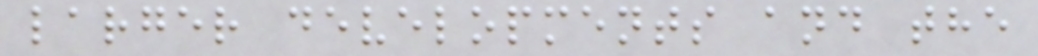larger developments and the
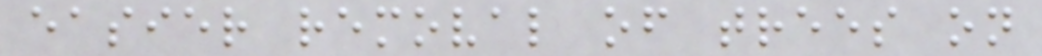easier removal of trees on
